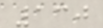130
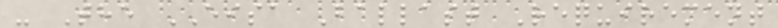- The EISA Ballast Requirement
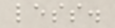less.
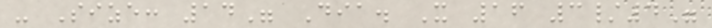- Size: 14" Dia. X 16 3/4"
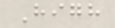High
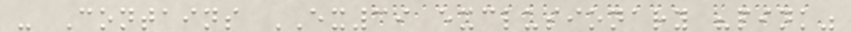- Contains EX39 exclusionary "pink"
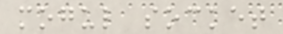mogul socket
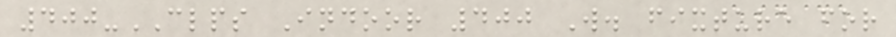400-CLPS Indoor 400 W. fixture for
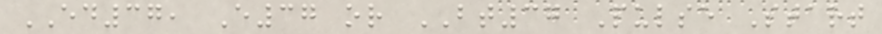ED37, E37 or BT37 Pulse Start
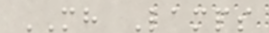MH Lamps
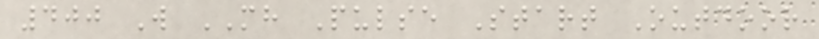400 W MH Pulse Start Outdoor
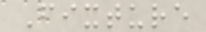Fixture
